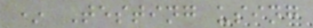* Testing using
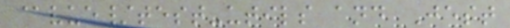@vue/test-utils and Jest
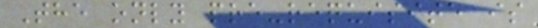The only pre-requisite is
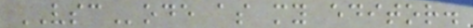VSCode as my editor.
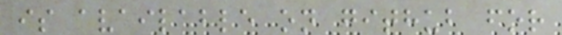is available on github for
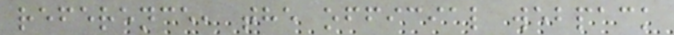reference, the official webpack
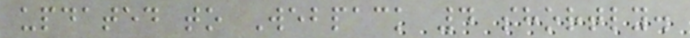updated to Webpack 4 shortly.
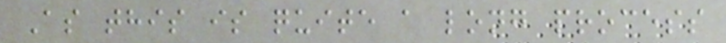As this is quite a long process
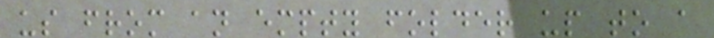us from an empty folder up to a
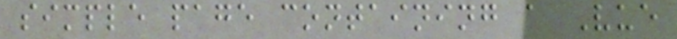simple page containing a Vue
